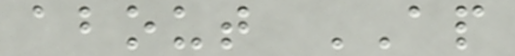about AP
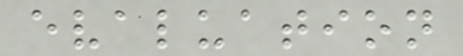evaluation
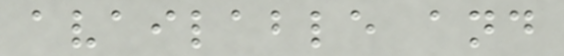available and
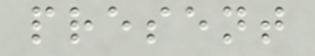present
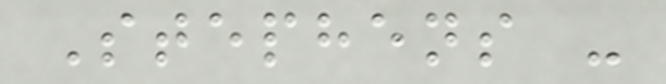Stephens -
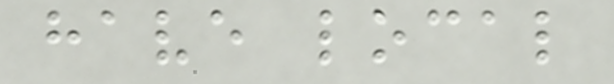have local
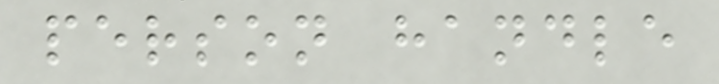person handle
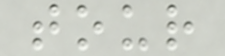tour
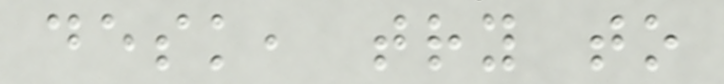desk, try to
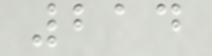214
